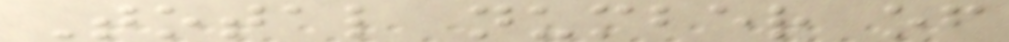Total number of
